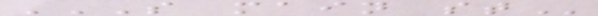S MAIN ST
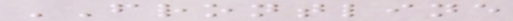FRONTLINE
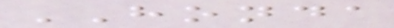HONDA
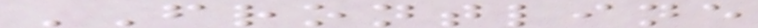FRONTLINE
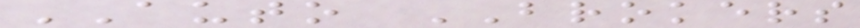AUTO BROKERS
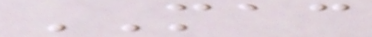MAC
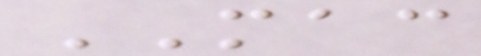MAC
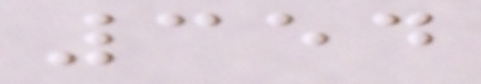354
